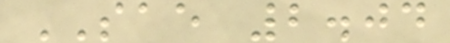SAE 2.04
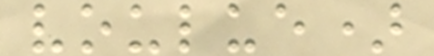voulue)
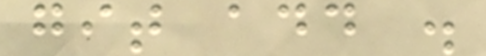git add .
